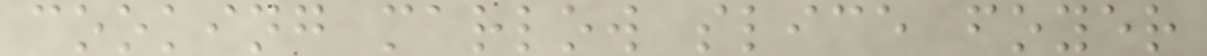cooking marlow slice foyer
